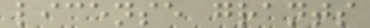license grants
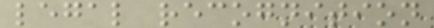legal recognition
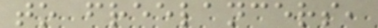to freelancers,
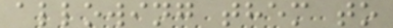allowing them to
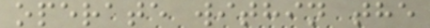operate within the
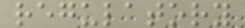regulatory
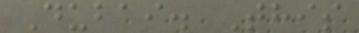Dubai. This
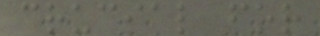crucial for
